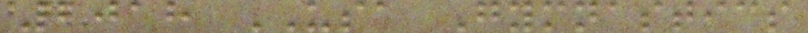2018 USA Gymnastics
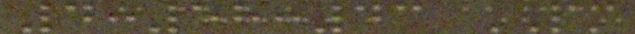4:58:43 PM
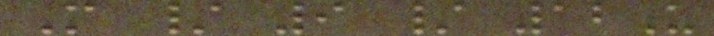M / 9 / 12U
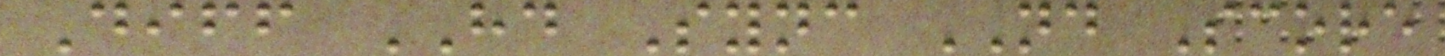Diff HD Sync ND Score
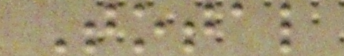Total
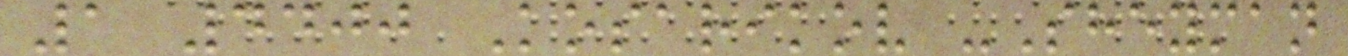1 4400 Kosarikov -Sheyman
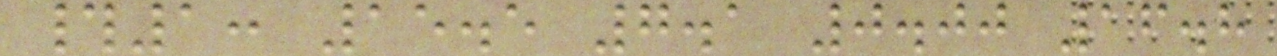#1: 15.5 7.1 0.00 16.8
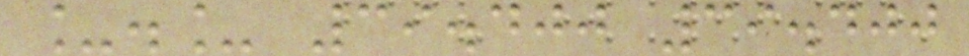_._ 39.400 39.400
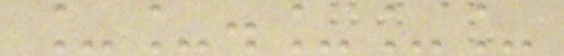__.___
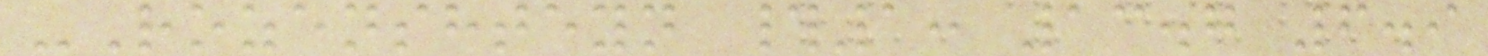-Rozenshteyn #1: 13.7 6.9
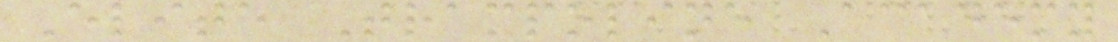Elite Trampoline Academy
